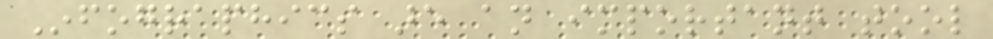Infographics are an important tool
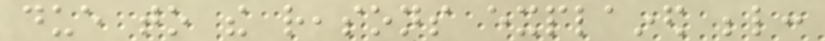due to the reasons explained below:
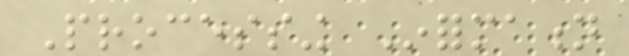Processing Information
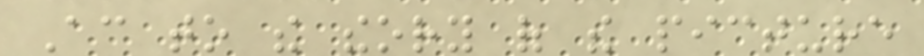According to the theory of the picture
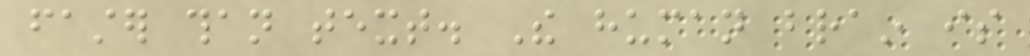faster than text. The human brain is
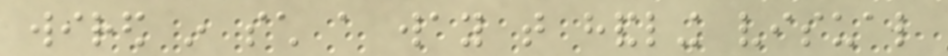wired in such a way that handling visual
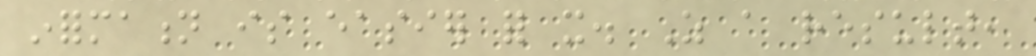information is easier for it. As a result,
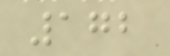172
